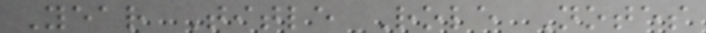Year Title Role Notes
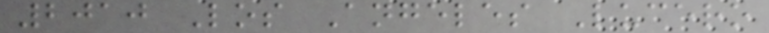2010 Los Angeles Lucero
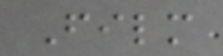Film
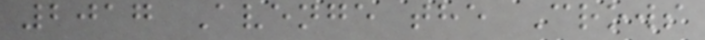2017 Avenge the Crows
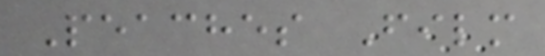Peaches Film
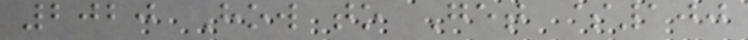2020 How to Get $100
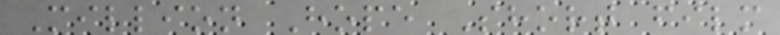Million Hope Short film
